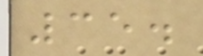35.
